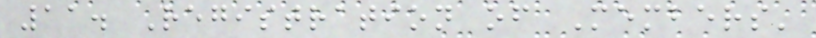11. Registration of Members'
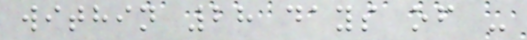within 28 days of -
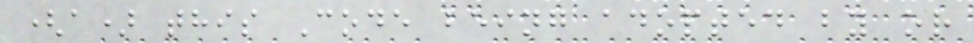(a) this Code being adopted by or
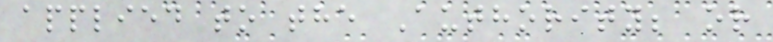applied to the Authority; or
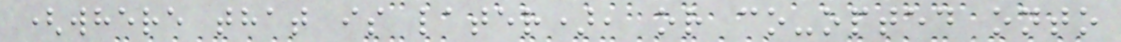(where that is later), or co-opted onto
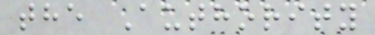the Authority
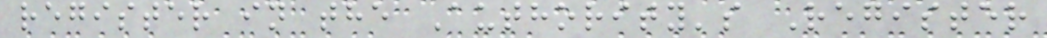register in the Authority's Register
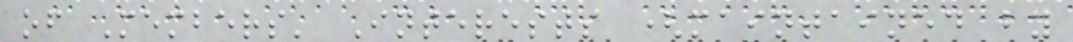of Members' Interests (maintained by
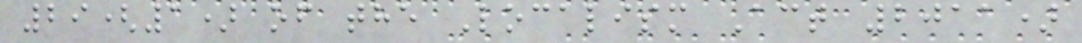29(1) of the Localism Act 2011)
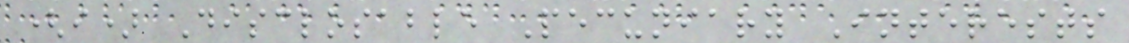(i) Disclosable Pecuniary Interests
